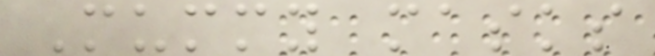Mummy masks
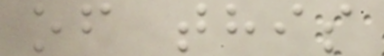of this
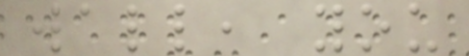wall, you
